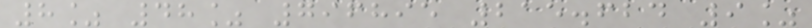8% 48% 796895 215.624 9%
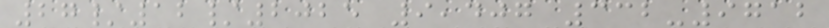27/12/2025 9,407 332-9712
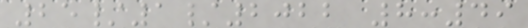25/1/2022 8:49
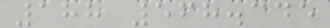188 568.345
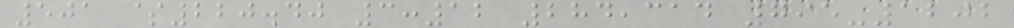501 $220.40 3:12 284,314 795-1202
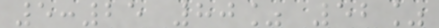5:25 80% 52%
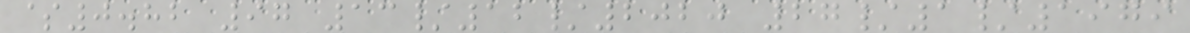$0.82 97 13/12/2020 27/1/1979
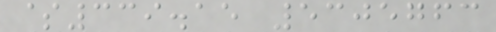$339.15 5305763
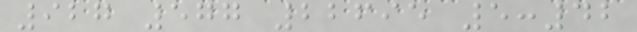927 577 22695 5:42
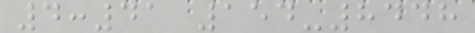4:41 154-8448
